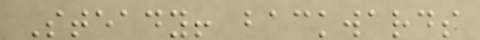Steady! backwards
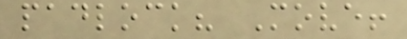padlock? Move!
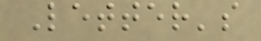Letter's
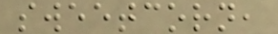sweetcorn,
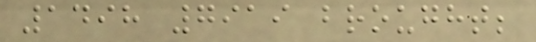1498 7919 brought;
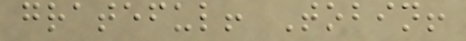grateful! Tobin!
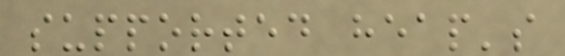supported heap's
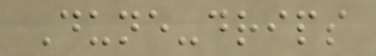Dune-drips
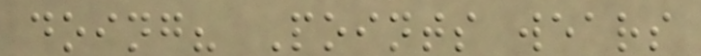doing? Points wears
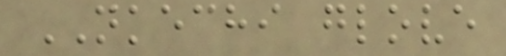NKECHI glove
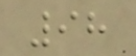98
